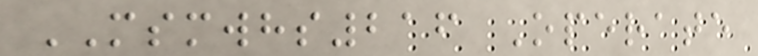MSMWHS216 Operate
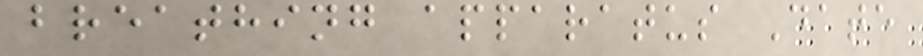breathing apparatus Date
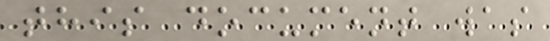this document was
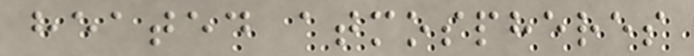heated atmospheres
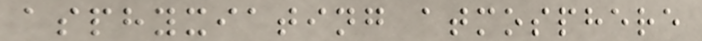asphyxiating atmosphere
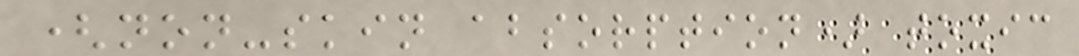(non-skin absorption) toxic
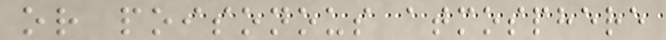or poisonous atmosphere
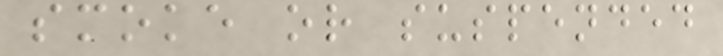smoke or suspended
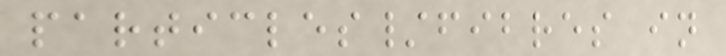particles/fibres in
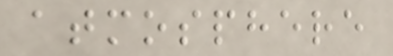atmosphere
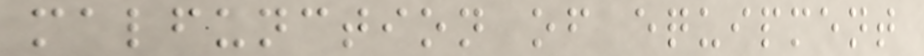malfunction of equipment
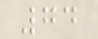74
